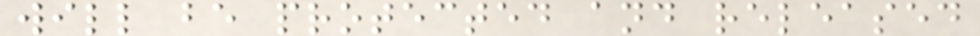will be protected and released
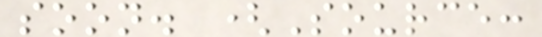soon. (Source:
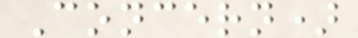Concern)
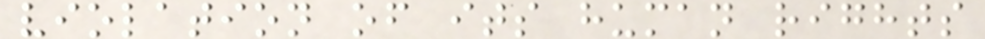violation of its human rights
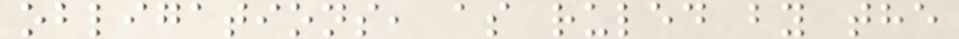obligations, as ruled by the
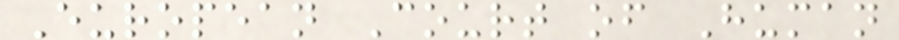European Court of Human
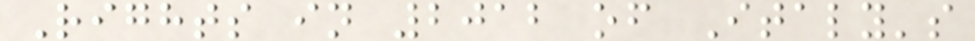Rights in 2012 of Italy's
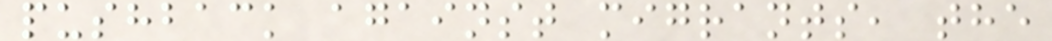pushback against migrants, the
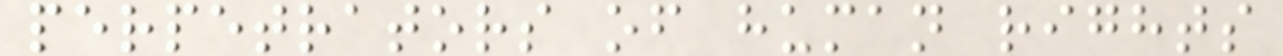perpetrators of human rights
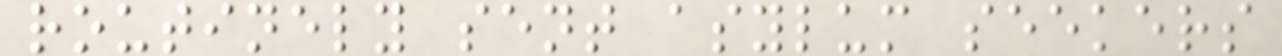routinely sent asylum seekers
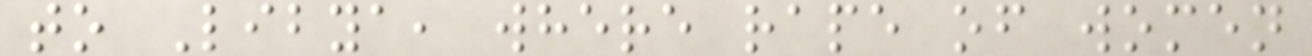to Libya, where rape of women
